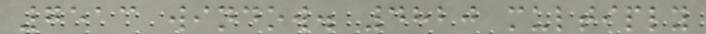7513 window. 4820 multiply
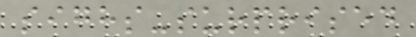sighs-surprised
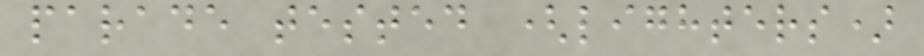parade tested (lighters)
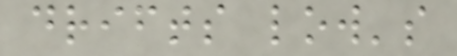drifts low's
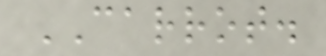CARROT.
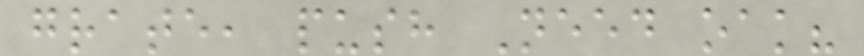grate, push Need oak?
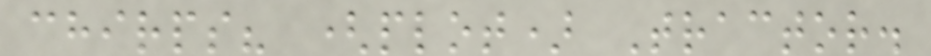chirps? (plot) Tractor.
